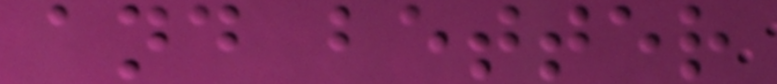and better
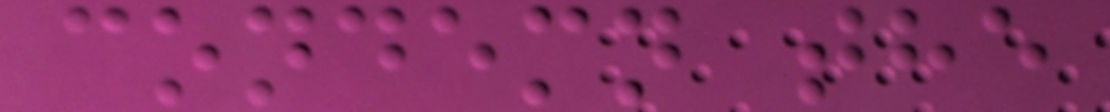condemn the
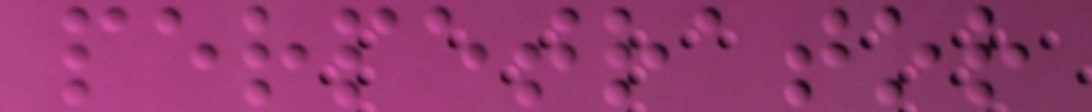perpetrator
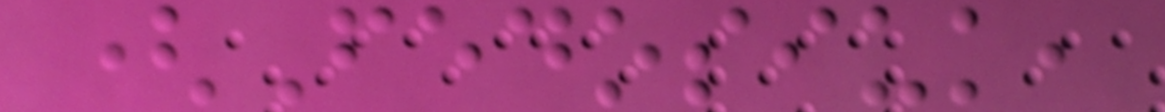(Fedosiuk,
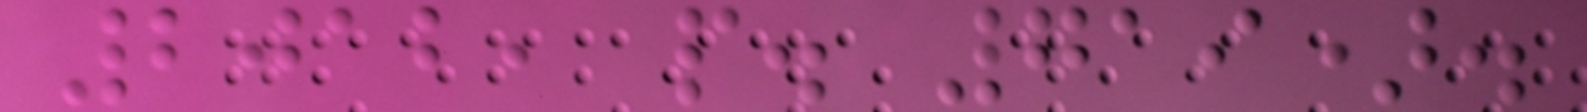2012, p. 719).
